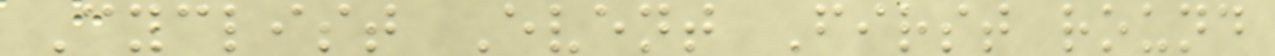Cyclist Event First round
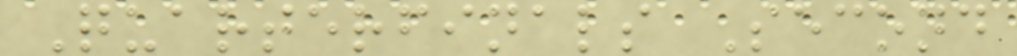Quarterfinals Second
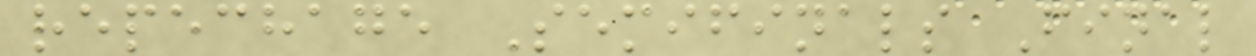repechage Semifinals Final
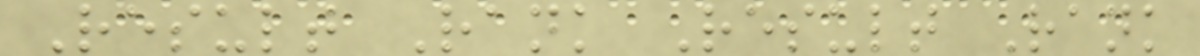Result Rank Result Rank
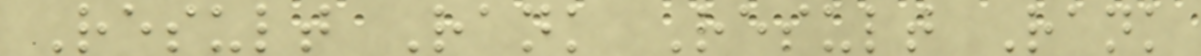Result Rank Result Rank
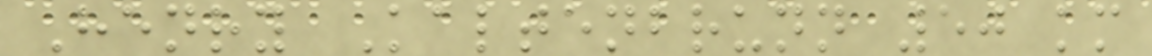Henry Kaltenbrunn 50 km
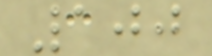100
